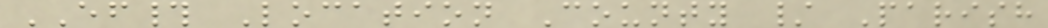EF# Location County / Parish
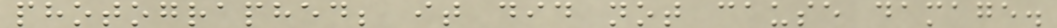photographed; it did not cause damage.
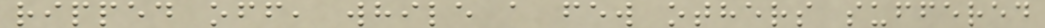ripped off, while a few others suffered
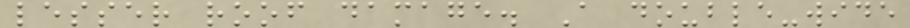lesser roof damage. A double-wide
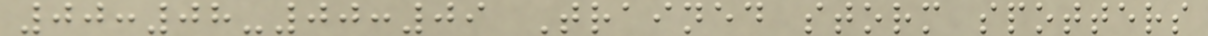00:08-00:09 Trained storm spotters
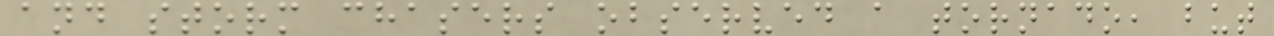and storm chasers observed a tornado, but
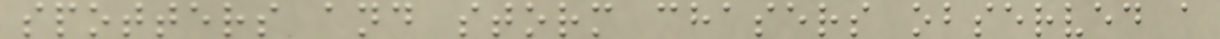spotters and storm chasers observed a
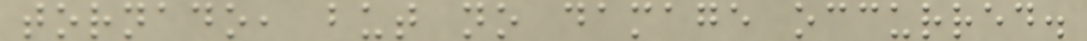tornado, but no damage occurred.
